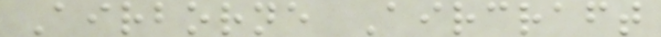Airborne Aircraft
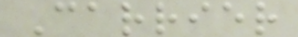Carrier
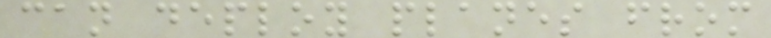can deploy planes from
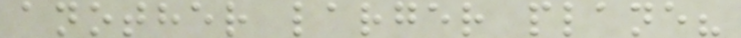another larger plane?
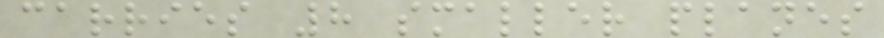carries 8 smaller planes
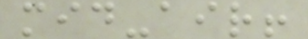mid-air!
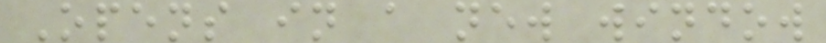Opens in a new window
